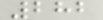282
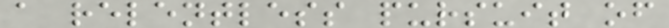a relentless pursuit of
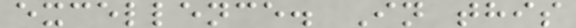excellence. In this
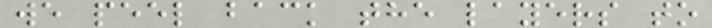we peel back the layers to
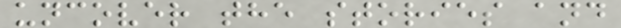uncover the stories and
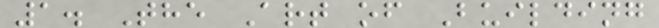1. The Art of Building
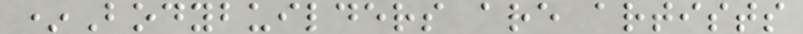*Bodybuilders are artists
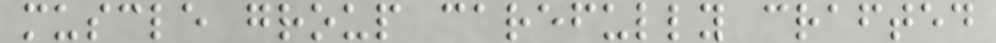muscle group carefully crafted
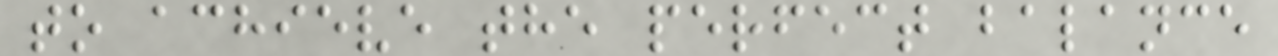to achieve the perfect balance
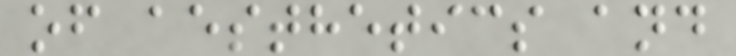of aesthetics and
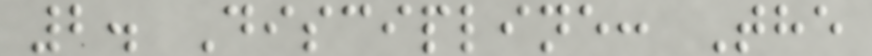2. Discipline: The
